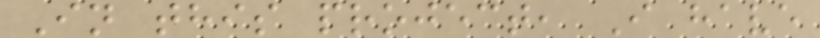In this project, I have
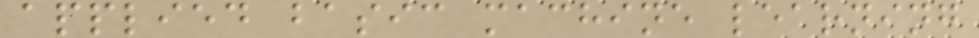applied basic machine learning
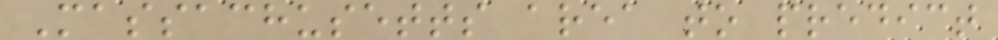Massachusetts area to predict
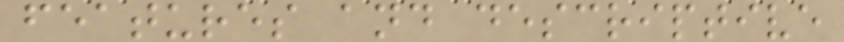features and descriptive
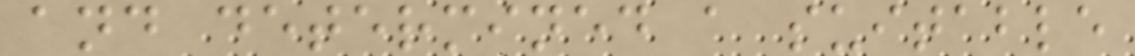and determined a suitable
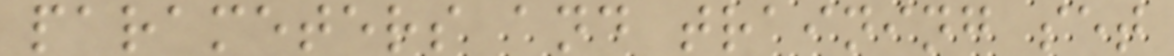parameters and training set
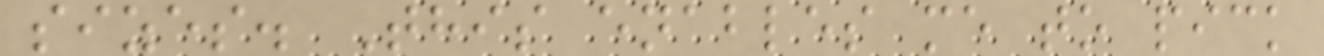sizes. This enables me to pick
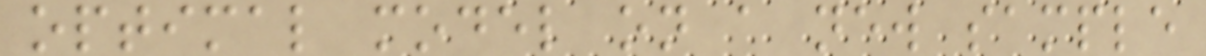optimal model on a new sample
